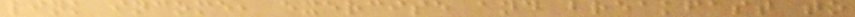link income, exercise and breakfast to
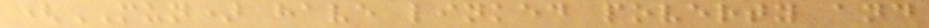(MUN) have linked poverty and
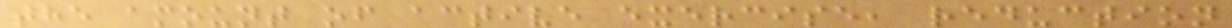the amount of active exercise, reduction
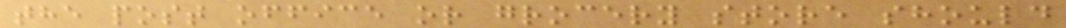the post office or grocery store should
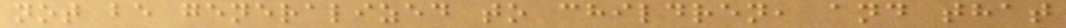not be generalized to children, and that
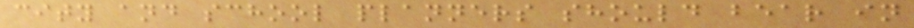city and school planners should bear in
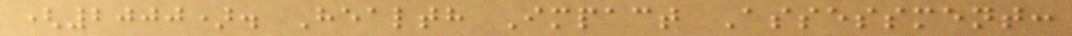(2000). Health Impact Assessment:
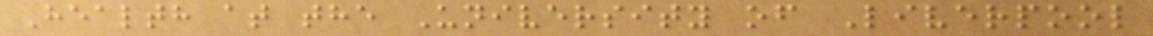Health at the University of Liverpool
